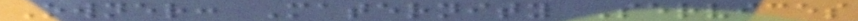Owner: Maternity Services
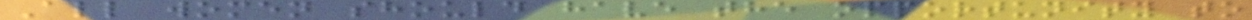All women should have the opportunity to
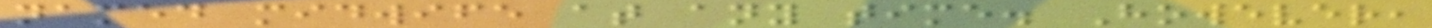named midwife at any time. However,
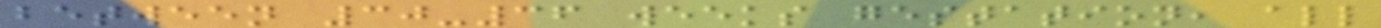between 30-36 weeks gestation, all
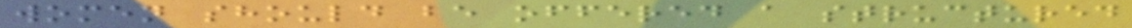women should be offered a structured
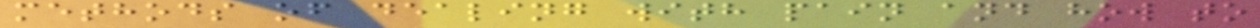methods of dealing with pain and how to
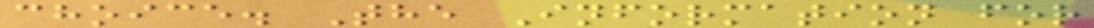choice. The Information for
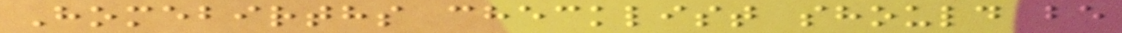Homebirths checklist should be
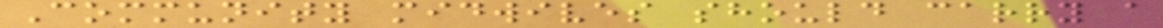Community midwives should carry a
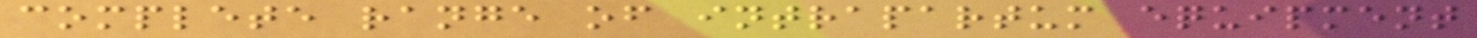complete range of intrapartum equipment
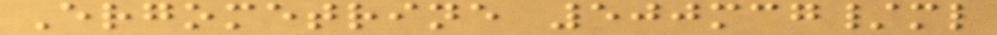Ergometrine 500mcg/ml
